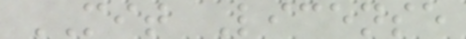MIT License
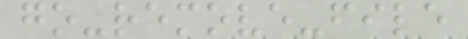go-remove-file
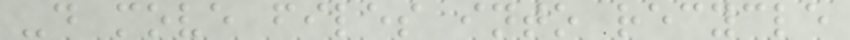-d move files into recycle
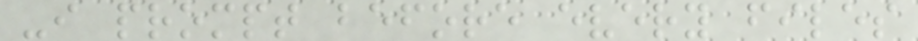-i prompt before every files
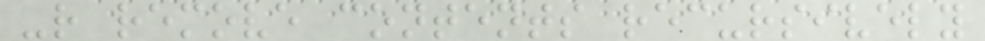-r remove contents recursively
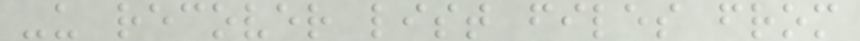-u recover list files from
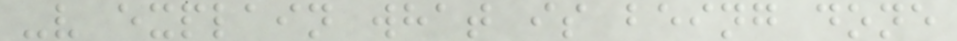-v explain what is being done
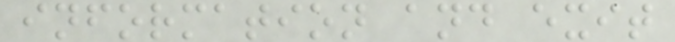information and exit
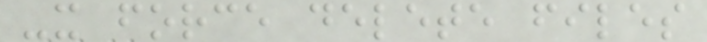-x force delete files
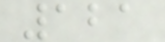121
